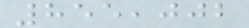855,002
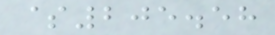$205.58
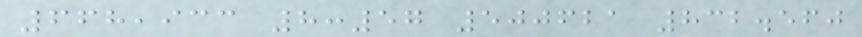668,933 8:57 500621 832.560
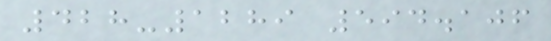428-1289 594.106
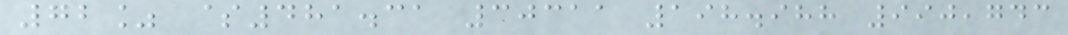72% $481.31 30311 198.988 990,743
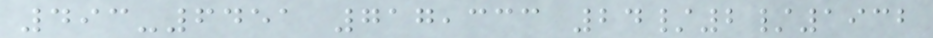493-6451 717,333 24/2/1932
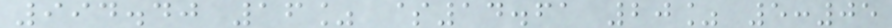994.40 16% $14.61 20% 5:05
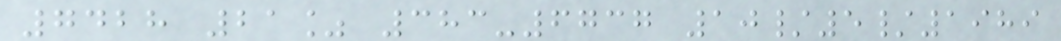7428 21% 383-6737 10/5/1989
